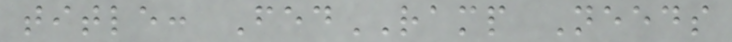title: FedRAMP Needs
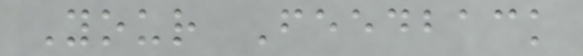Your Feedback
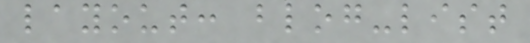layout: blog-list
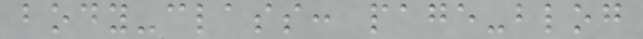body-class: page-blog
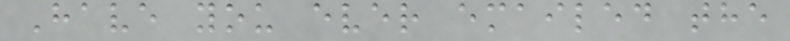Have you ever emailed the
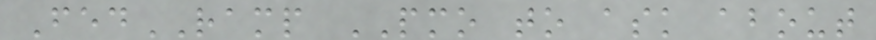FedRAMP PMO to ask about
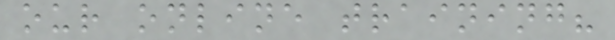our online training?
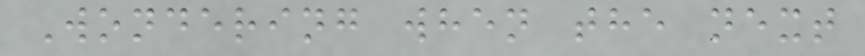Wondering when the next
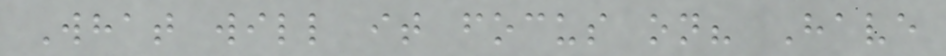What will it focus on? Have
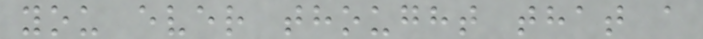you ever thought that a
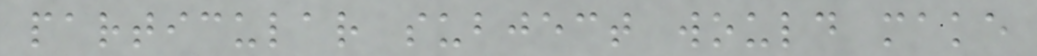particular subject would make
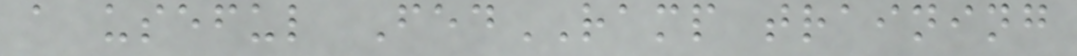a useful FedRAMP training
